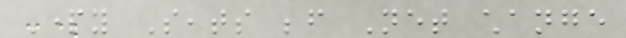Party Seats before Net change
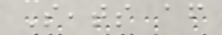Seats after
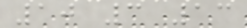10 3 13
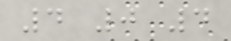4 0 4
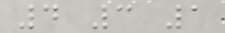4 3 1
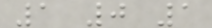1 0 1
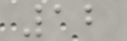12
